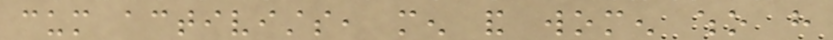cum activists, men and women who have
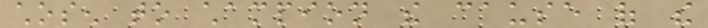chosen to champion the cause of the
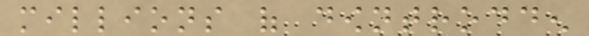millions of downtrodden
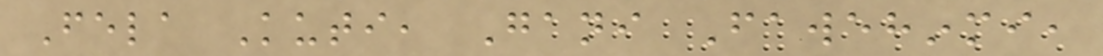Fela Kuti, Gani Fawehinmi,
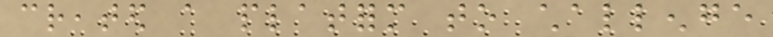created a platform to challenge
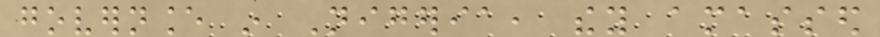governance in Nigeria, they amassed
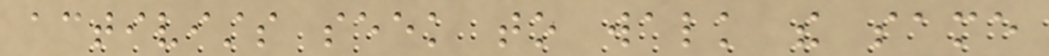activists seek to walk the same
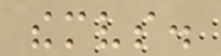themselves.
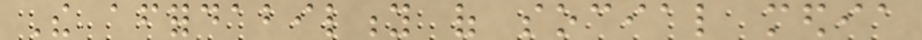The affordability of social media
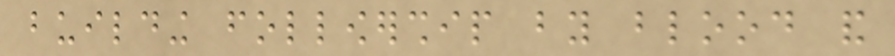building followership by blood and
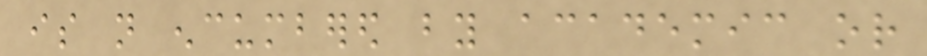is not encumbered by academic or
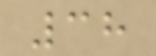38
